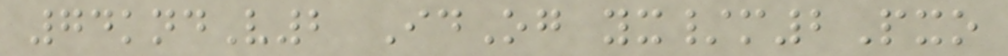74kndV2 IdOg yx/m2Pxo
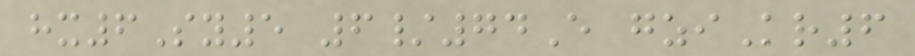hx6Sy5 6/74E gziKr6
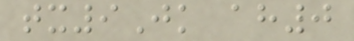tx9Jk ah0
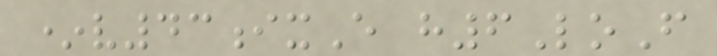*v43ixE h6LoF
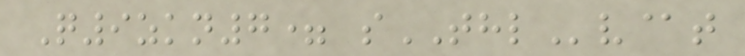Q9zkn7= sTHLv@t
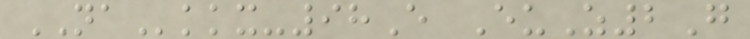NAkkx-98E EuZ2G
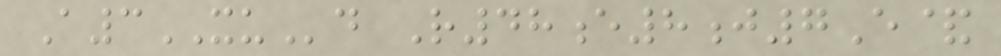A3XUd R48e8j7E&
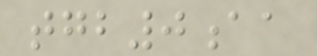tgb0aa
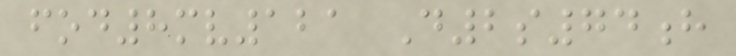fod8mv121 D2s74h
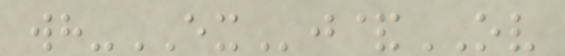wh-EXj&OV
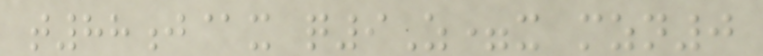t88j@x q9Z=x mzn0
